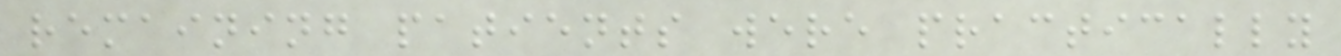remaining patients were practically
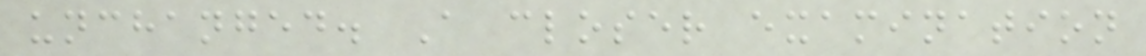unchanged. A closer examination
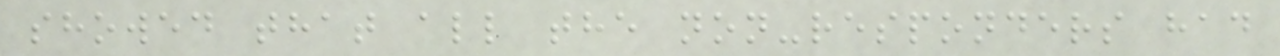showed that all the non-responders had
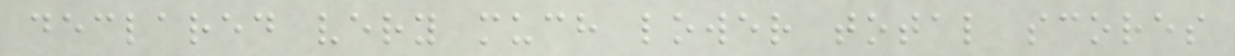declared very much lower total scores
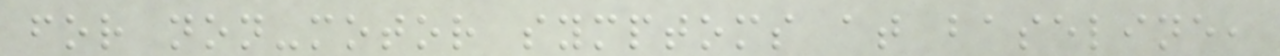for non-motor symptoms at baseline,
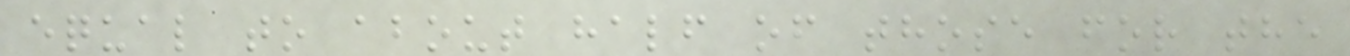equal to about half of those for the
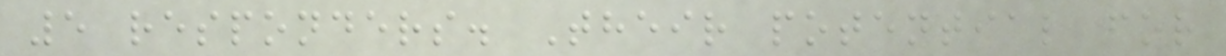5 responders. Their potential for
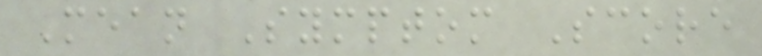Mean Symptom Score
